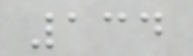134
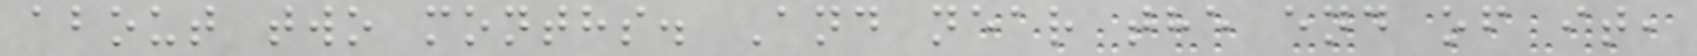about two months. And near the end of it,
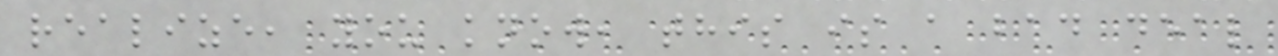realize, you know, this is a bad deal
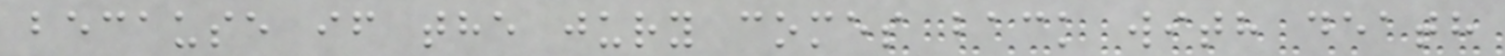because if the jury comes back with death
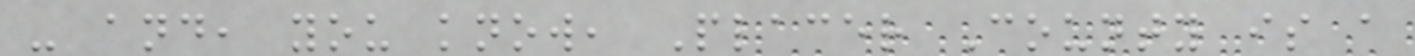- and, you know, Placer County is a
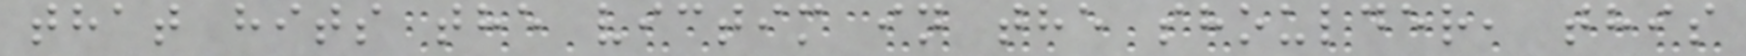that hits the victim in the shoulder, this
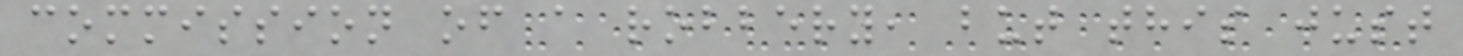commission of a robbery, but this just
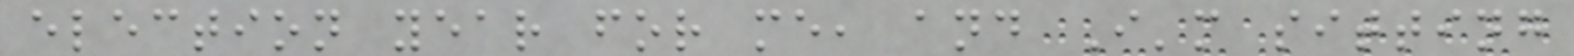election year for me, and I'm sitting
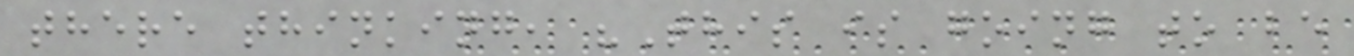there thinking, "This is going to be
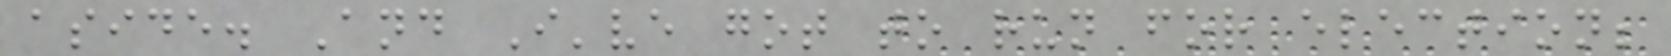aside. And I've got to run for election;
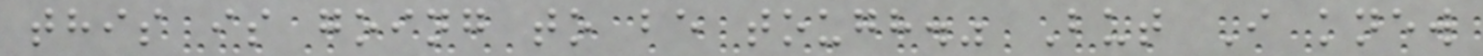this is going to be tough." But I knew
